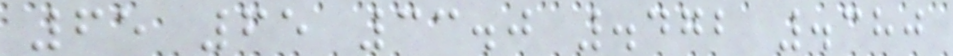65 65 33.0 .472 .380
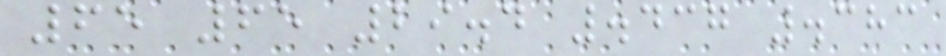65 65 29.4 .437 .383
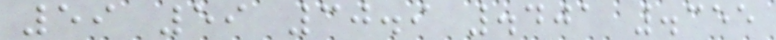59 59 30.9 .401 .355
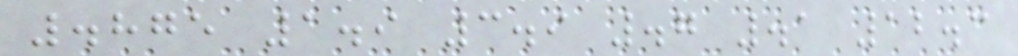.875 1.9 3.9 .7 .1 12.3
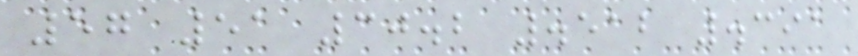57 51 30.2 .512 .391
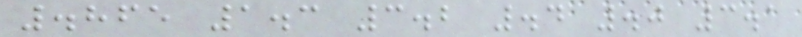.865 1.3 3.2 .4 .0 3.1
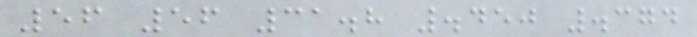56 56 31.8 .450 .374
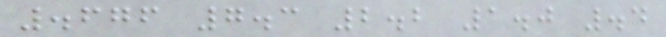.676 7.3 2.2 1.0 .4
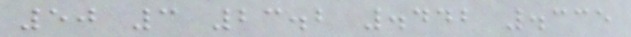50 3 23.2 .442 .335
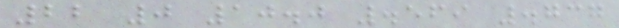22 0 10.0 .569 .737
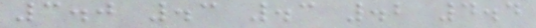3.0 .3 .3 .2 4.4
